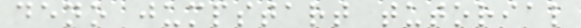deno jumpstart tutorial
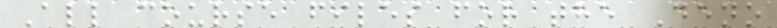All course files for the Deno
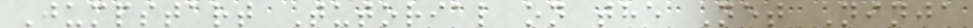Jumpstart Tutorial on the Net Ninja
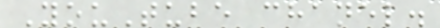YouTube chanel.
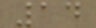14
